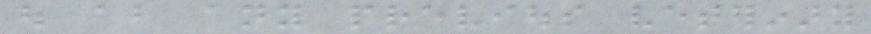out about any previous veterinary
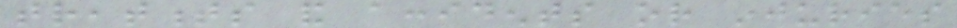treatments and accidents or injuries
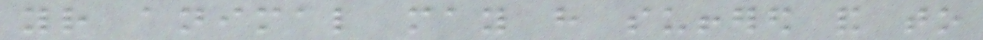your animal may have suffered and to
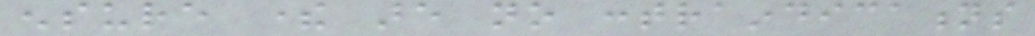ensure there are no contraindications
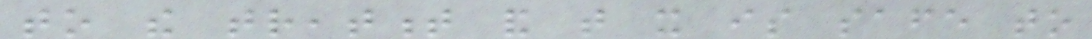to the treatment and that it is safe to
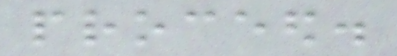proceed.
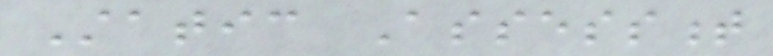Static Assessment
